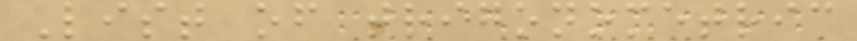List of trigonometric
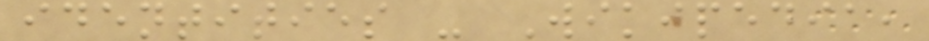identities - Wikipedia,
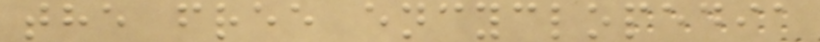the free encyclopedia
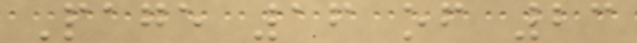Page 16 of 23
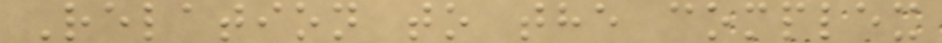Relation to the complex
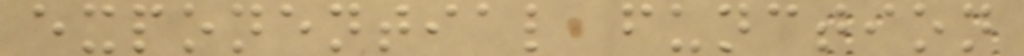exponential function
